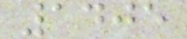1405
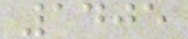1405
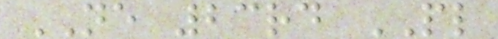NE 23rd PL
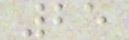25
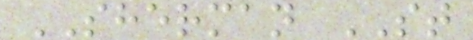SHERMAN ST
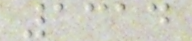1314
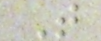T
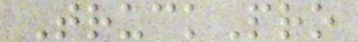TruckPro
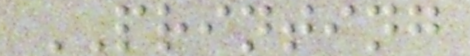PRINTING
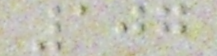107
